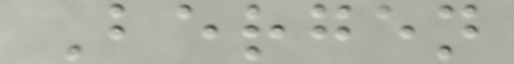Bergen
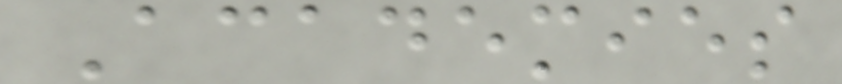Academies
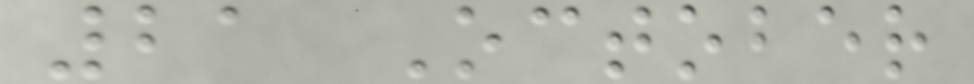21 October
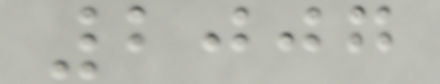2007
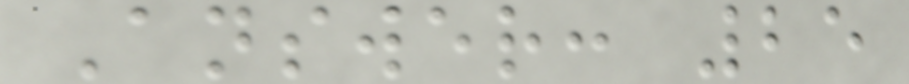Answer: 25
